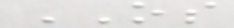OS
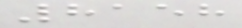8158
